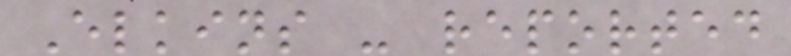Elkins - reported
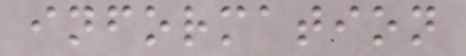information
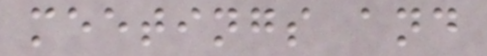meetings and
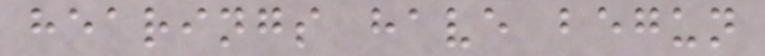hearings have begun
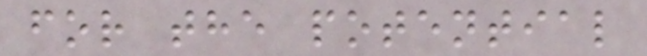for the potential
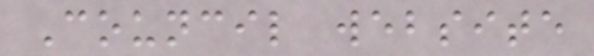Council website
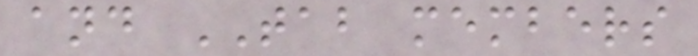and TAB members
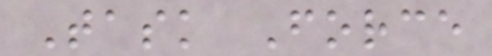Task Force
